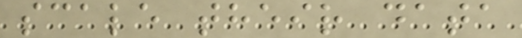scale their data
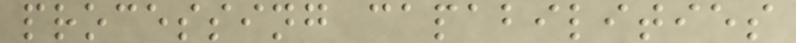processing capabilities
